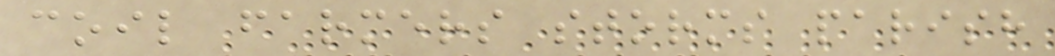coil farmers storms parish
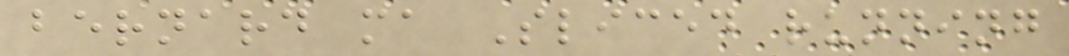bernard ma Sliced running
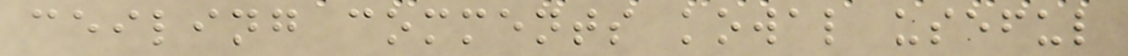ceiling comments kowal useful
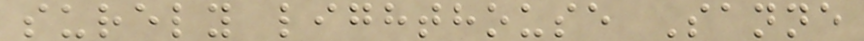surely lighthouse Sanne
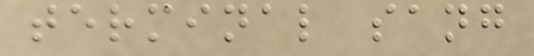terminal sang
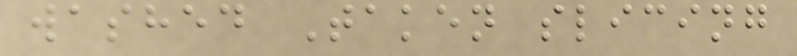washed Taken slicing
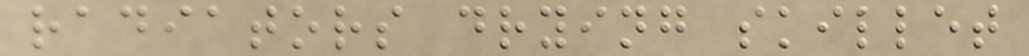radiators drying skillet
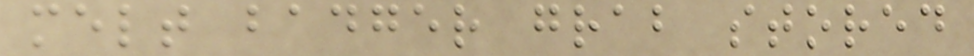melt badger grab stored
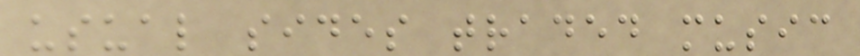usual sides traded music
